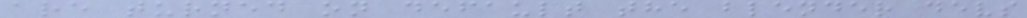are turned on default the blender devs
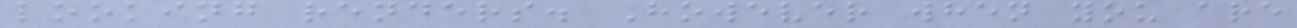looking renders. However when you are
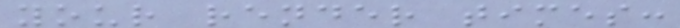your render times:
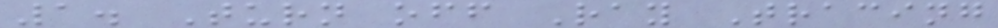1. Turn off Ray Tracing
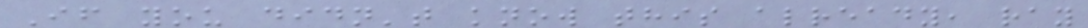If you didn't know this already, ray
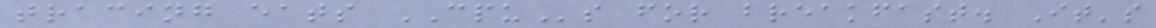tracing eats CPUs for breakfast. It's
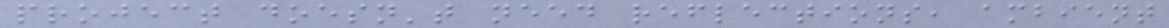project doesn't need reflections, ambient
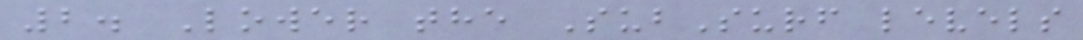2. Lower the SubSurf levels
